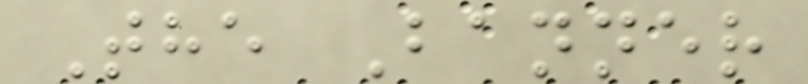The Banner
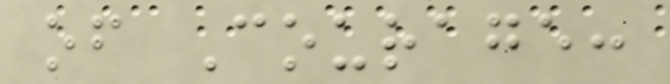of Courage:
